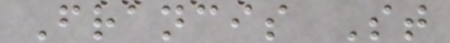Francis St
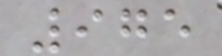975
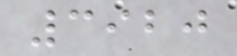3920
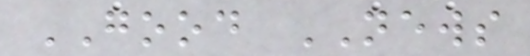GOOD NEWS
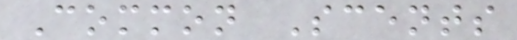Common Scents
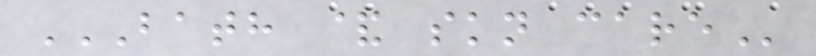BATH & SKN CARE
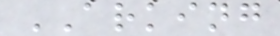ARKING
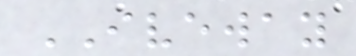IVEWAY
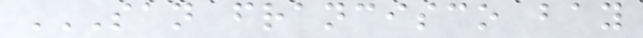SAN FRANCISCO BAY
